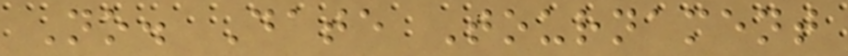No. Date Tournament
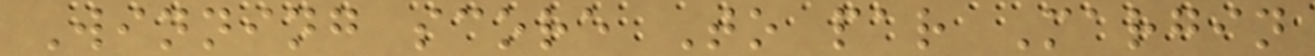Winning score To par Margin
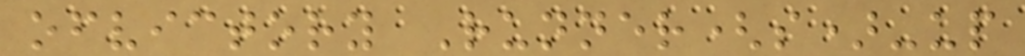ofvictory Runner(s)-up
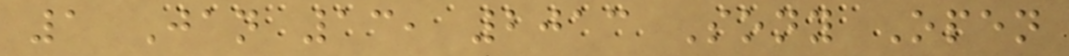1 Jan 13, 2013 Sony Open
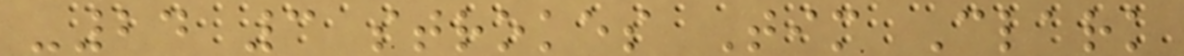-24 3 strokes Tim Clark
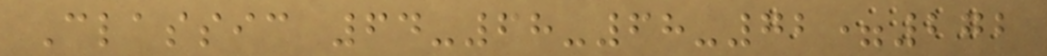Classic 64-68-68-72=272
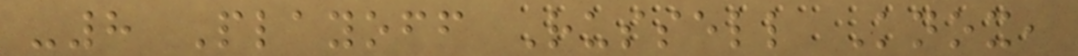-8 Playoff Russell Knox,
